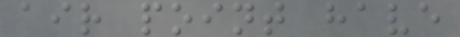air point have
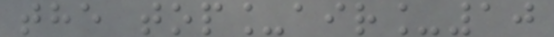the top_air_10
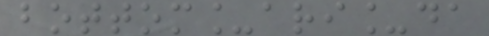bottom_ari_da
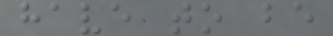have to be
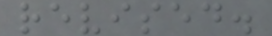revised.
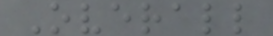Overall
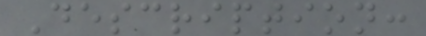Description:
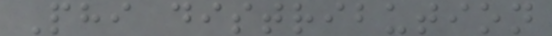Phi distribution
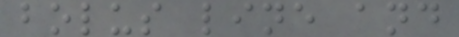bolus line and
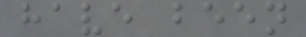have been
